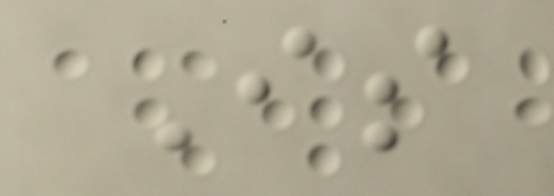Is
